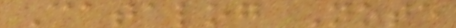Catalog Note
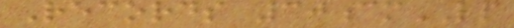Records 30cmLP
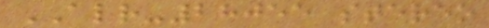ALR-28055 stereo
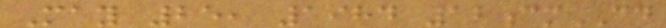May 25, 1984 12cmCD
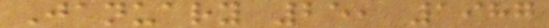January 25, 1987
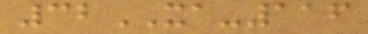32XA-116
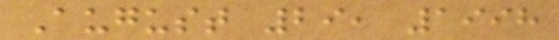August 29, 1998
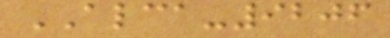ALCA-9206
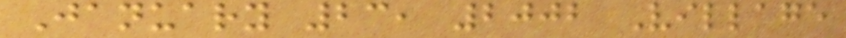January 23, 2002 Village
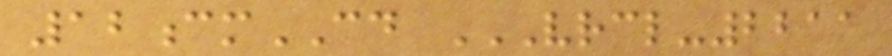12cmCD VRCL-2211
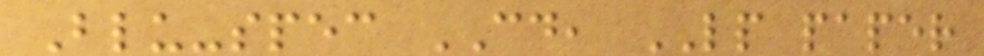Blu-spec CD, LP paper
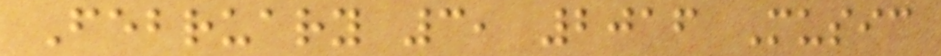February 3, 2016 Music
